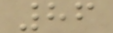86
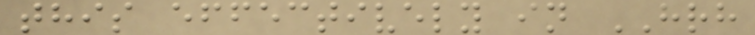this effectively in HRH
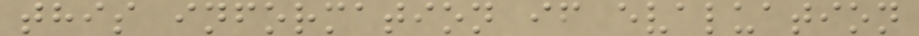this information if evaluation
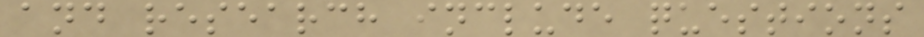and research include questions
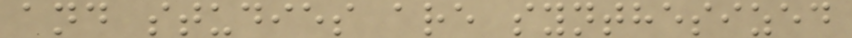and studies are synthesized
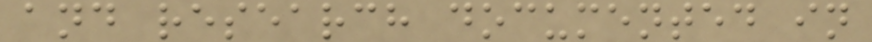and research documented in
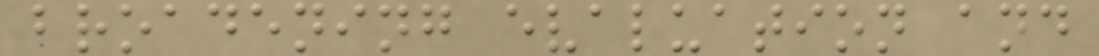broadening evaluation and
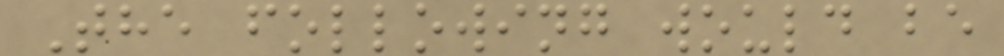The following would be
